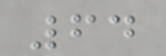64
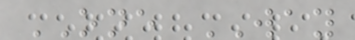ONE WAY
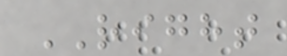RIGHT
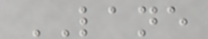LANE
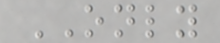ONLY
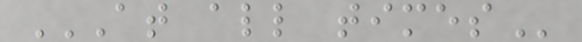AT ALL TIMES
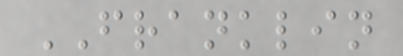FRANKLIN
